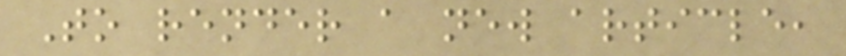To render a new article,
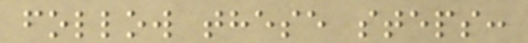follow these steps:
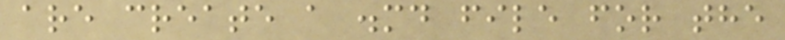are create a .md file for the
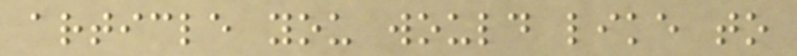article you would like to
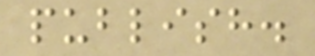publish.
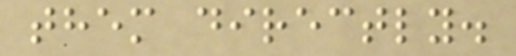them directly.
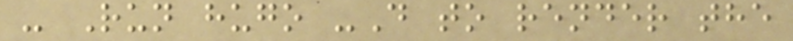- Run hugo -D to render the
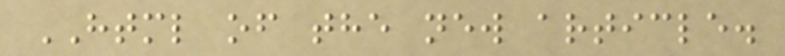HTML of the new article.
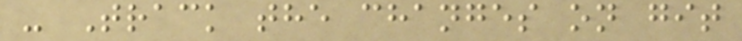- Track the changes on git
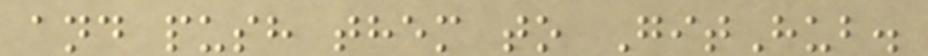and push them to GitHub.
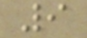9
